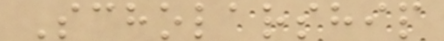Scholarship
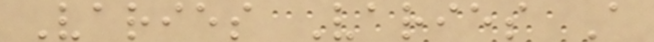Varies Varies A
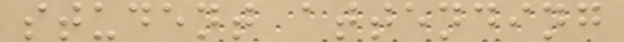student attending
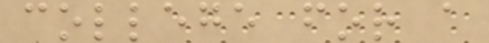college for a
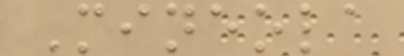Mineola
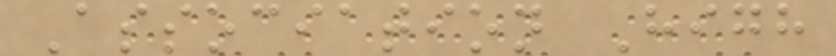Association High
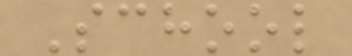School
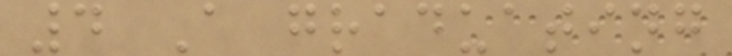4 A graduating
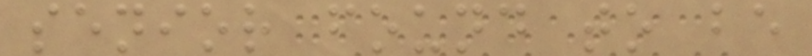senior found to be
